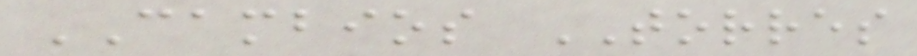CAMBIOS TORRES
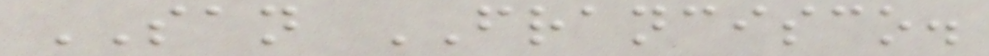SAN FRANCISCO.
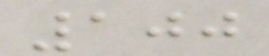100
